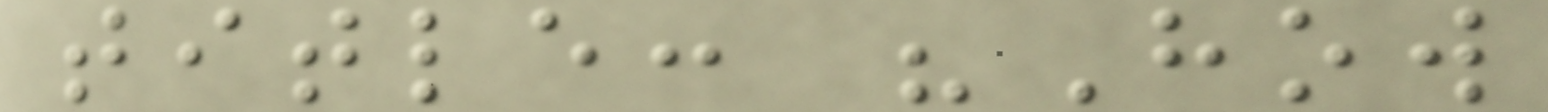title: "How
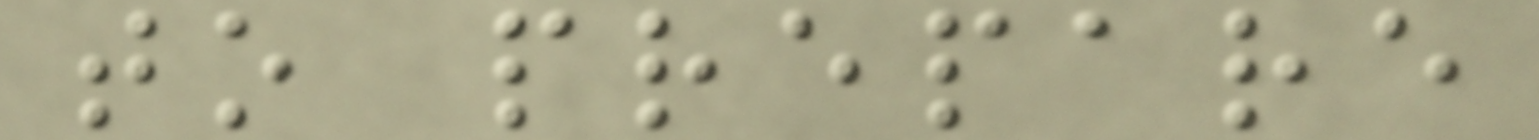to prepare
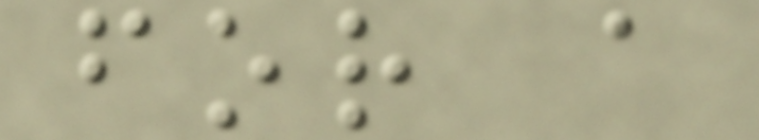for a
